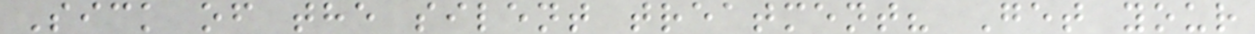Sick of the silent treatment? Get your
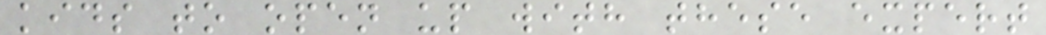kids to open up with these expert
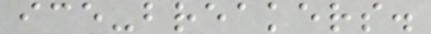ice-breakers.
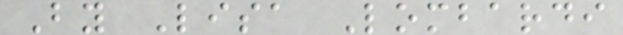By Lisa Lombardi
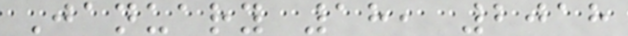January 18, 2018
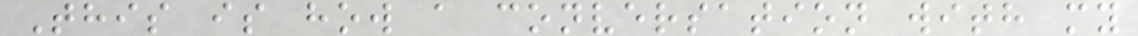This is how a conversation with my
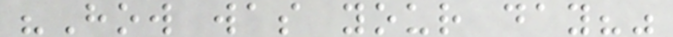"How was your day?"
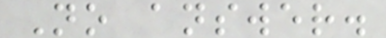No answer.
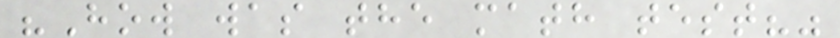"How was the math test?"
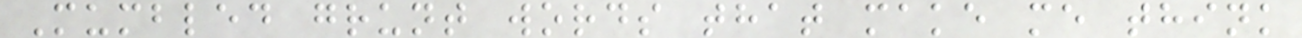Mumbled grunt words that make me think
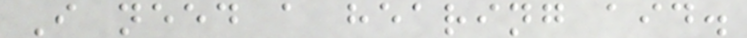I need a hearing aid.
